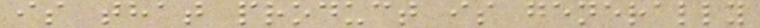is that product is generally
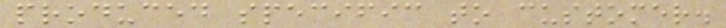produced specific to customer.
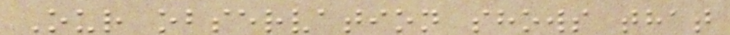Our observation shows that
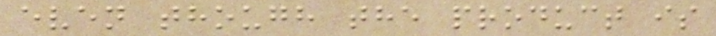even though the product is
